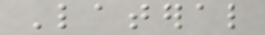Lateral
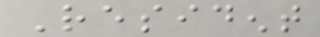Resident
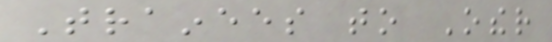Trainees to Other
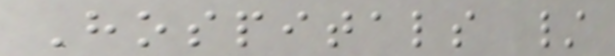Hospitals /
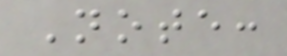Note:
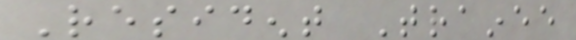Resident Trainee
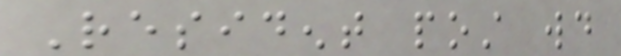Resident post would
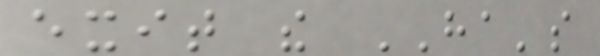exit the HA's
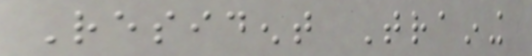Resident Training
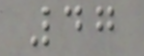47
